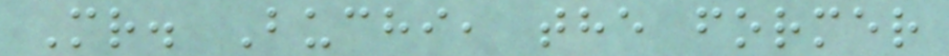Mr. Buchi, the former
